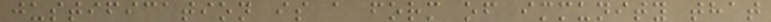justification is a form of immunity that
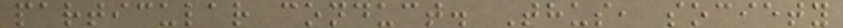particular conduct. Thus, society
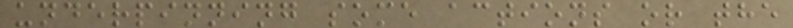underpinning some actions or the
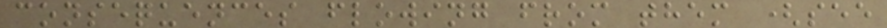consequences flowing from them (see
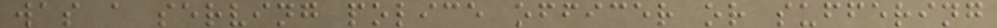was a serving police officer or suffering
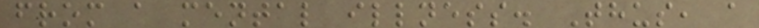from a mental illness. Thus, a
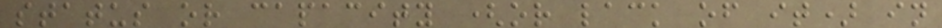status or capacity (or lack of it) in
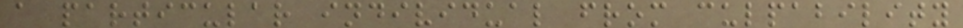a particular individual from culpability
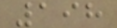198
